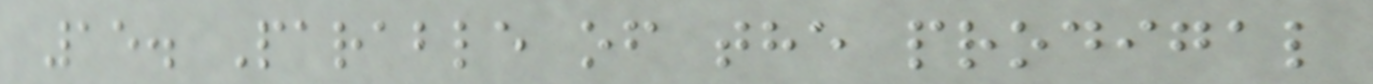15. Parable of the prodigal
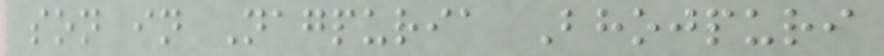son in Nagpuria Bhojpuri
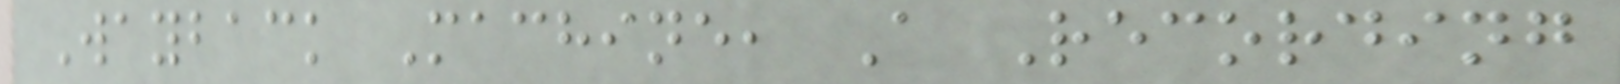Wayback Machine, A Recording
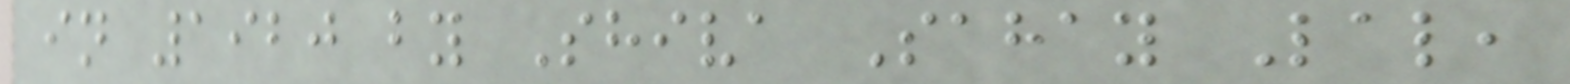in 1920 by Shiva Sahay Lal,
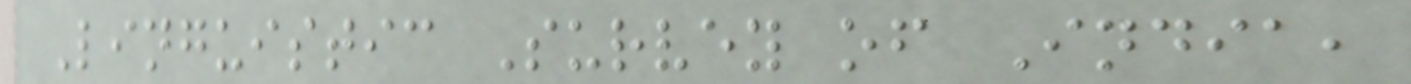Linguistic Survey of India,
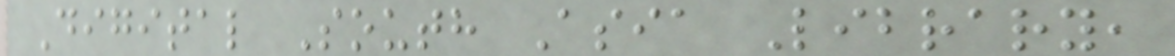Digital South Asia Library,
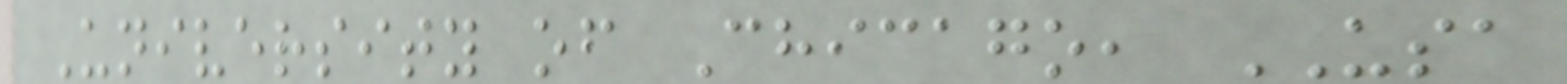University of Chicago, USA
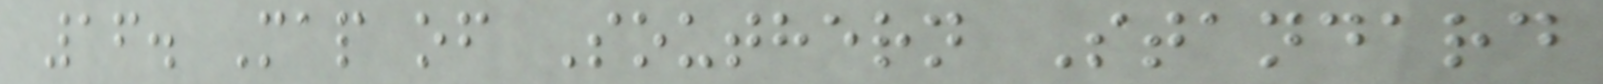16. Map of Southern Standard
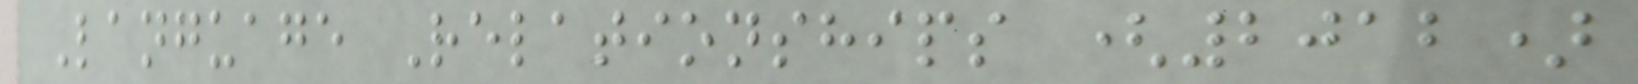Language Relationships (2012)
